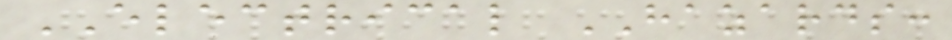ELECTRICAL HAZARDS:
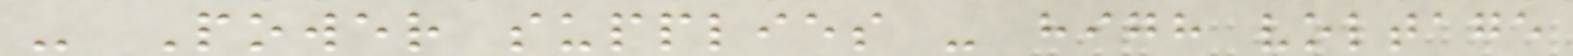- Power supplies - high voltage
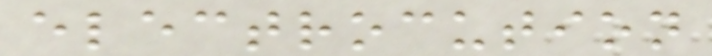electrocution
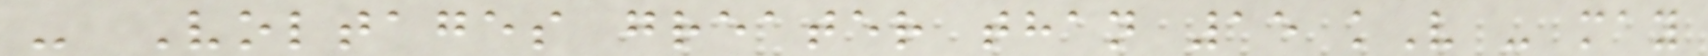- Voltages greater than 15 kV - may
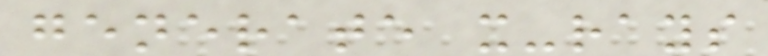generate x-rays
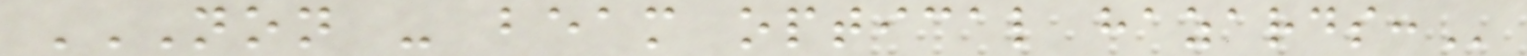NON - BEAM OPTICAL HAZARDS:
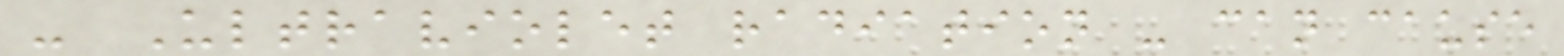- Ultraviolet radiation - can cause
